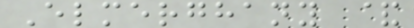Elmerghany &
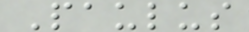Paulus
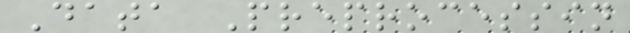Data Preprocessin
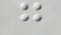g
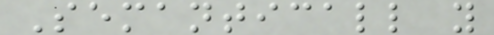Semanticall y
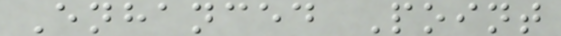Enhanced Point
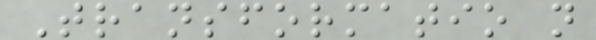Transformatio n
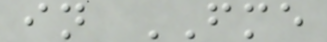in FME
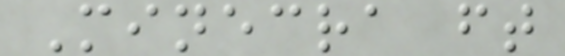Minecra ft
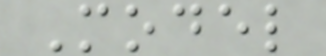Model
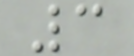3
